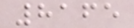8165
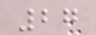27
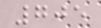705
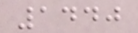1440
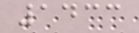1433
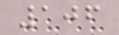106
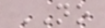NO
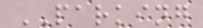PARKING
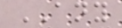ANY
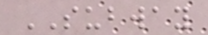SUBWAY
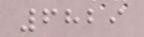6829
